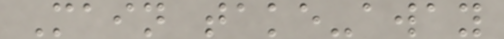Main take-away
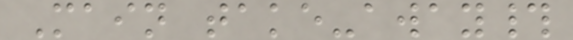Main take-away#
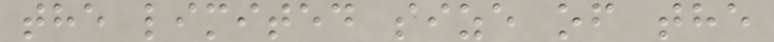the limited size of the
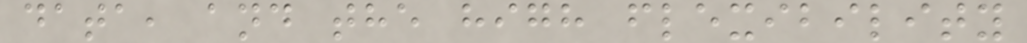data, and the high flexibility
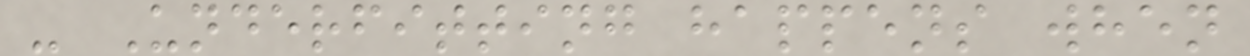- Underfitting happens when
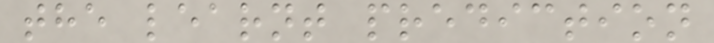the learnt prediction
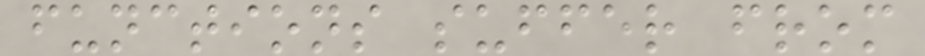functions suffer from
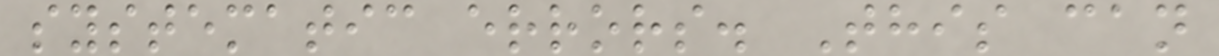systematic errors. This can
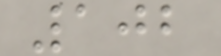102
